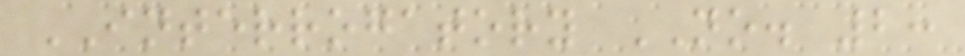INTERROGATORY NO. 2:
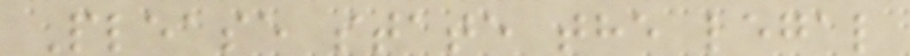Please state the legal
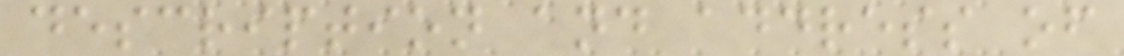description and address of
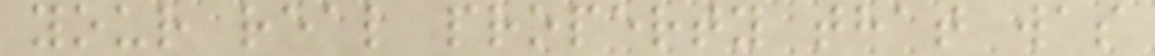your real property that was
